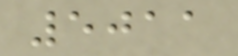5011
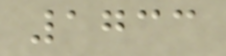1733
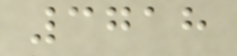3718
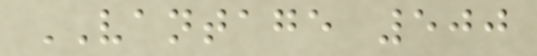VANTAGE 500
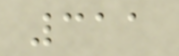311
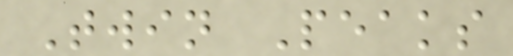Twin Peaks
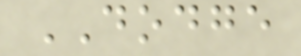DODGE
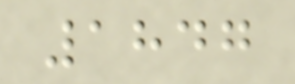1847
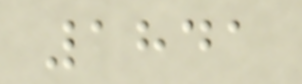1841
